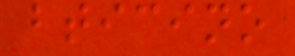bticino
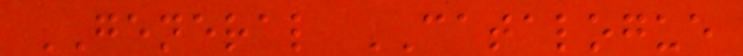GENERAL CATALOGUE
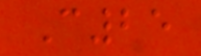C25
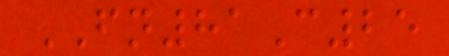FN81C25
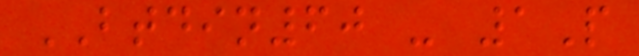BTDIN60 - 1P
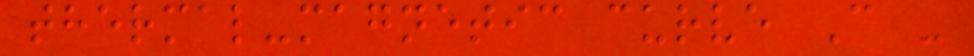thermal-magnetic curve C -
